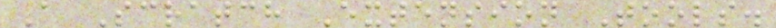A Scratch Extension Tools.
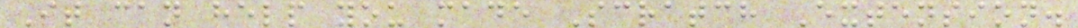It can help you made Scratch Extension.
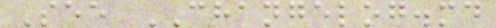See CHANGELOG.md
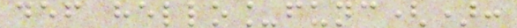def hello_func():
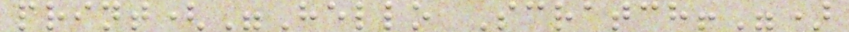print("Hello Scratch!")
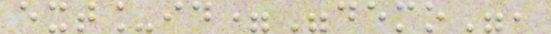ext_id="demo",
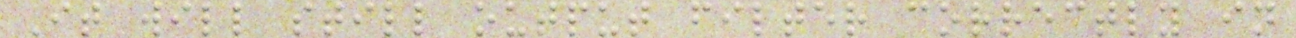It will still output filter correctly in
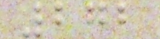272
